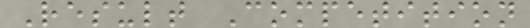Result Competition
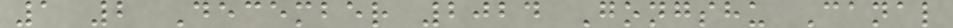1 2 December 2024 Gongshu Canal
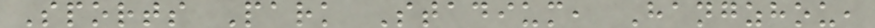Sports Park Stadium, Hangzhou,
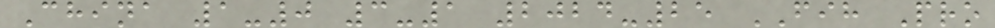China 1-0 3-1 2024-25 FIH Pro
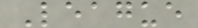League
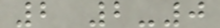2 2-0
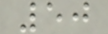50
